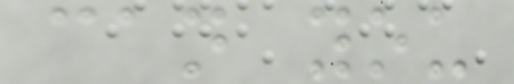can you
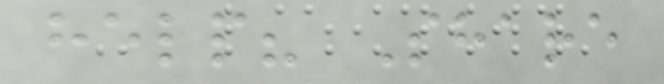help? Share
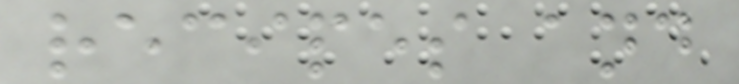recipes and
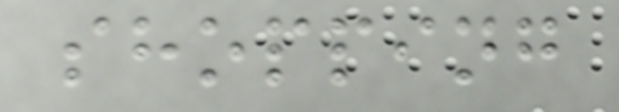shopping
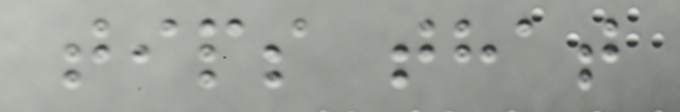tips that
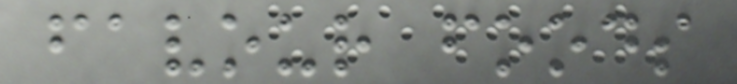favour foods
